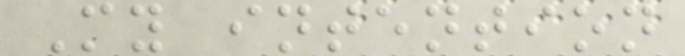My intention
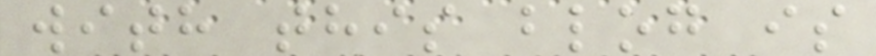with this blog is
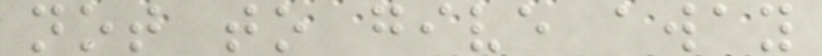not to give away
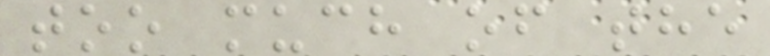too much of the
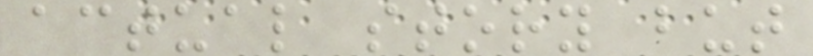actual story but
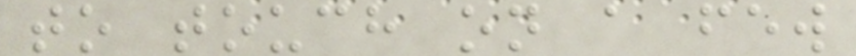to touch on a few
